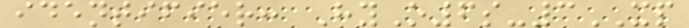identifier: HyO6s-3XP
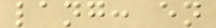lang: en
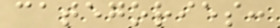categories:
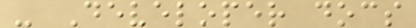- Developer docs
